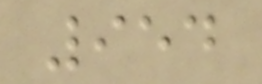954
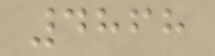4868
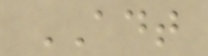ADT
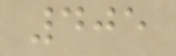405
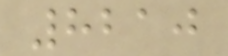8210
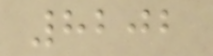8202
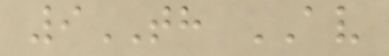9TH AV
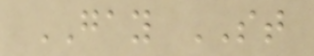GAY ST
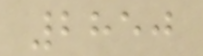2850
